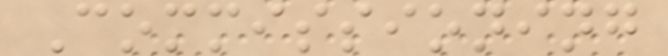Commissioning
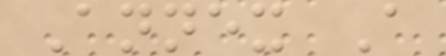Annex A
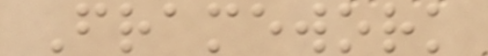Framework
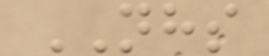NHS
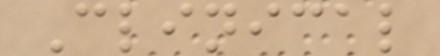Clinical
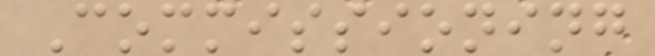Commissioning
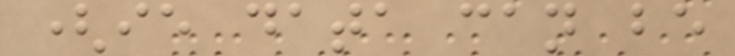(ie data can be
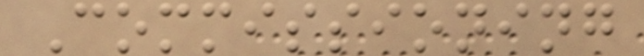Commissioning
